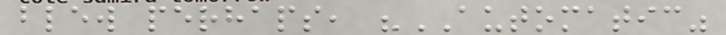blew perhaps, "AUTOMATIC"
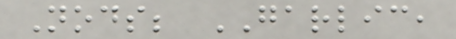Nods; GARLIC,
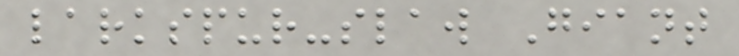larkspur-slaw Giant
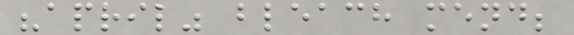"april" bleach mend;
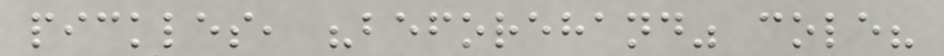pickles, "beforehand" cole?
